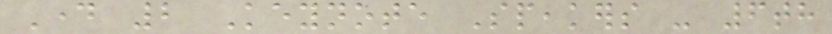Day 2 Keynote Speakers - 6th
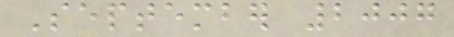September 2007
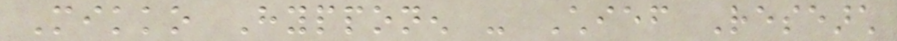Mikko Hypponen - Chief Research
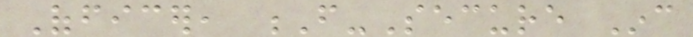Officer, F-Secure Inc
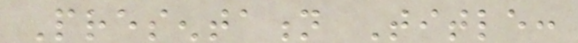Presentation Title:
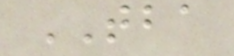TBA
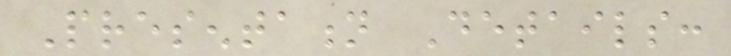Presentation Details:
